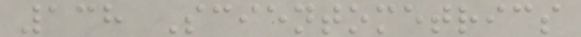138 Scientometrics
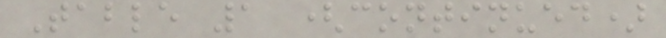Table 1 (continued)
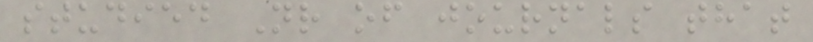studied Nr of journals that
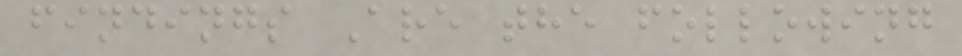findings Are the following
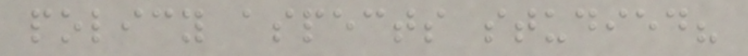policy aspects studied?
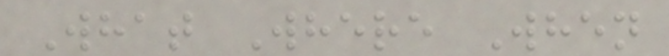What Where When
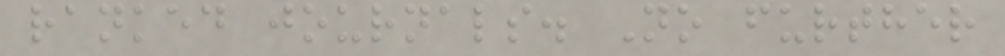ranked journals. No further
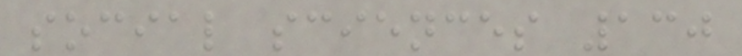social sciences 130
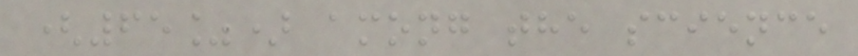(65%) among the science
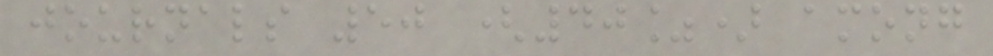journals 50 (40%) among
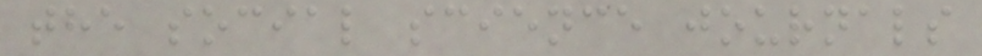the social science journals
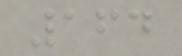164
